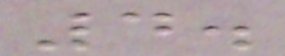4.
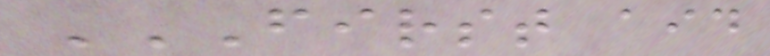FIRST AID
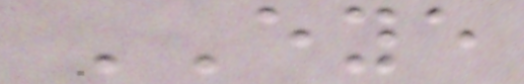EYE
